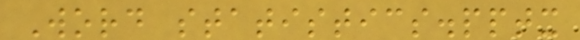Word statistics.pptx
